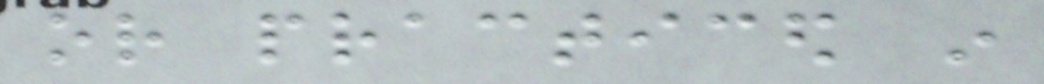or practiced in
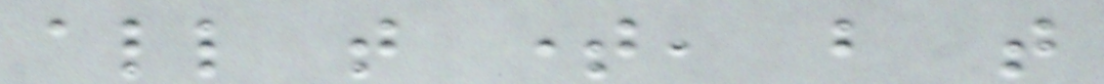all that time, but that
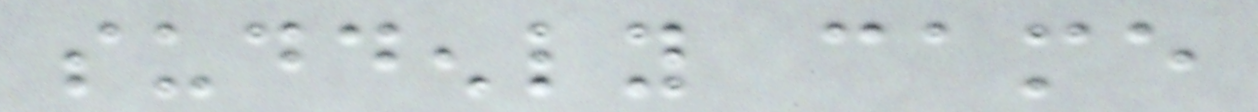suddenly came
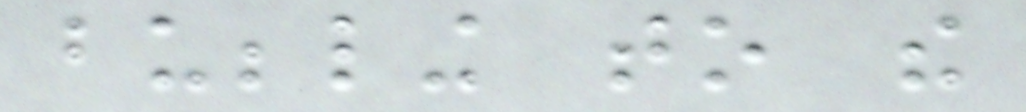bubbling to the
